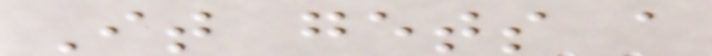It gets a
